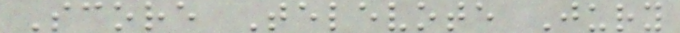Score Televote Jury
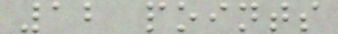12 points
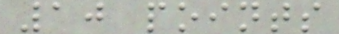10 points
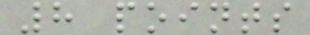8 points
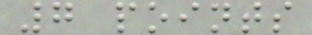7 points
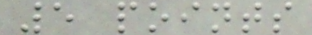5 points
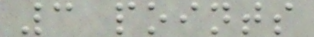3 points
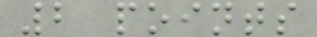2 points
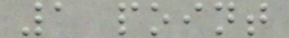1 point
